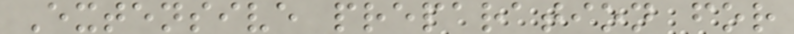Extensive preparation for
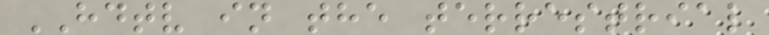HDTV in the terrestrial
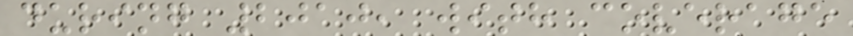during 2010, with coverage
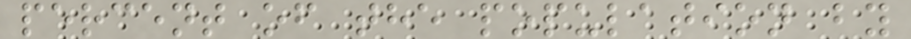percent of the population by
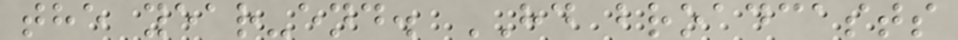the year-end. HD broadcasts
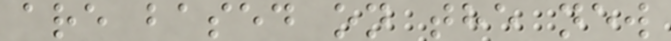are based on the new
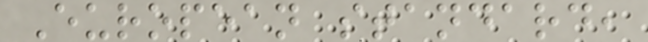European standard,
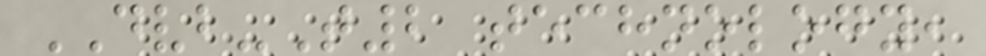DVB-T2 technology,
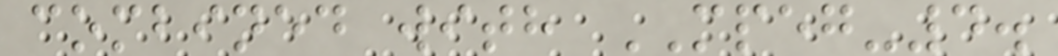combined with MPEG-4.
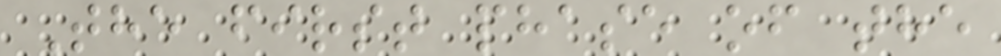The first phase of the
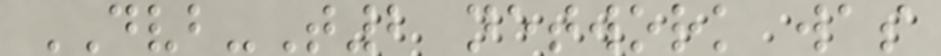DVB-T2 network was
